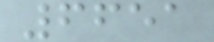6651
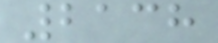2138
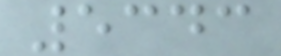5343
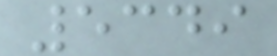5349
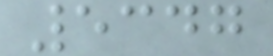5347
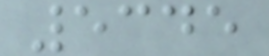5345
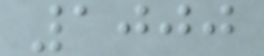1000
